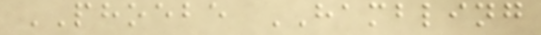PHOEBE HAMBLING
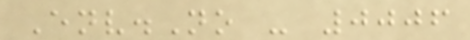Env.No - 0006
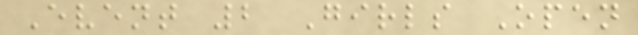Event 2 Girls Open
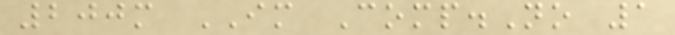200m IM Comp.No 1
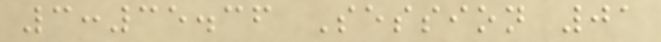3:35.36 Session 01
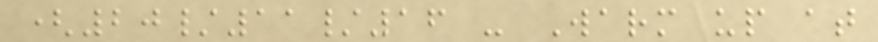(20/11/16 - Warm up at
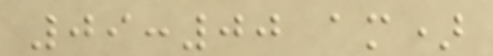09:00 am)
